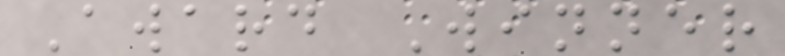Award Winner
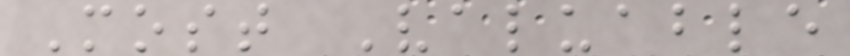Most Valuable
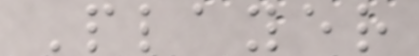Player
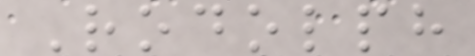Rodolph
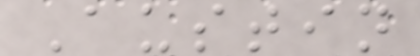Austin
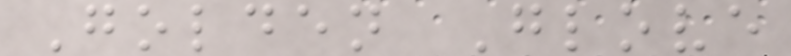Golden Glove
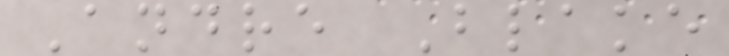Andre Blake
